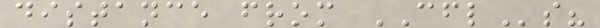distance from CFLs?
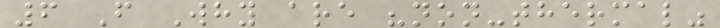6 F Why are "non-thermal"
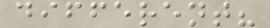different?
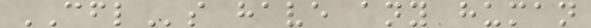CFLs have any human
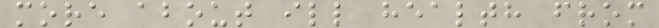more about ill health from
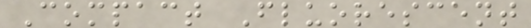Compact Fluorescent
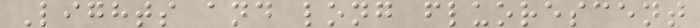Lights and long fluorescent
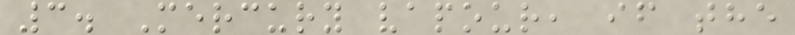3. Mercury vapour, if the
